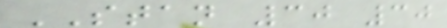STAN 30 30
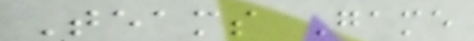Teams Game
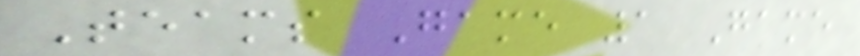Teams Game 1 Game
